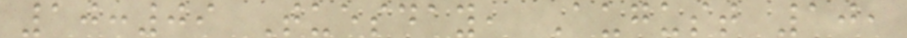10:09 Tuesday, August 10,
